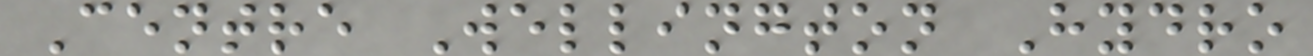Centre Wellington Hydro
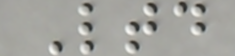Ltd
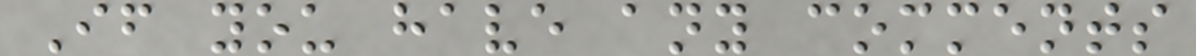If you have any comments
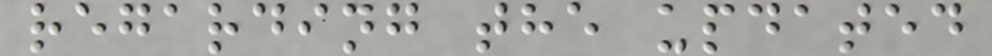regarding the updated
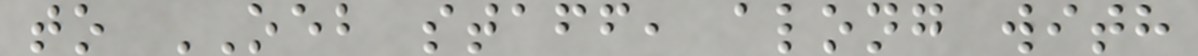to OEB staff, along with
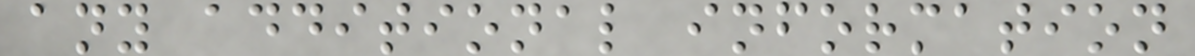any additional information
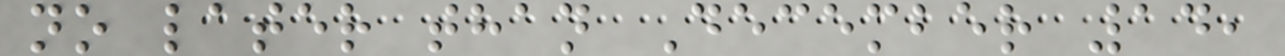no later than December 14,
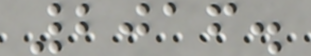2016.
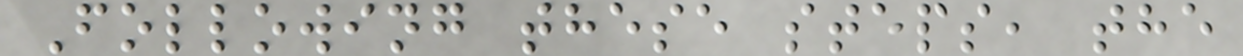Following these steps, the
